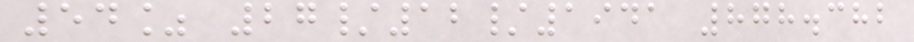54% 27/12/1941 878.382
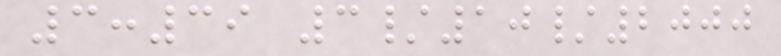3:39 3/10/2000
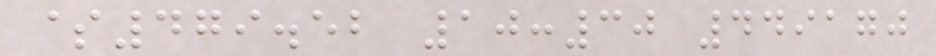$479.52 10:30 449170
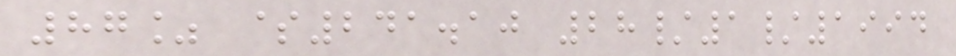87% $241.10 28/1/1994
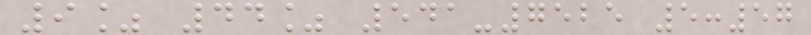9% 44% 541-7525 5:57
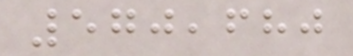570,680
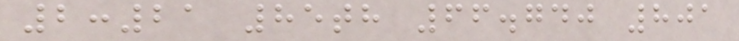2:21 85th 66.740 801
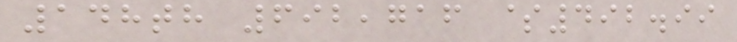148th 692,716 $492.99
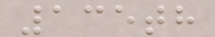135th
